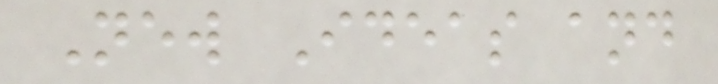New Ideas and
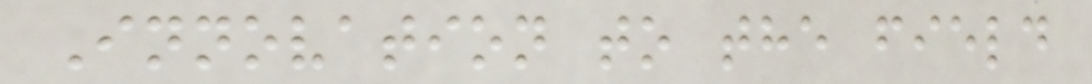Innovation to the field
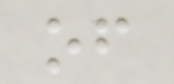of
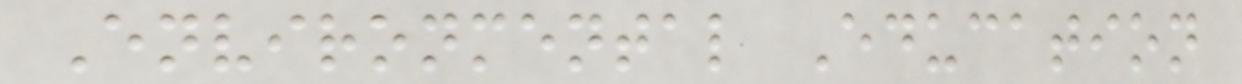Environmental Education
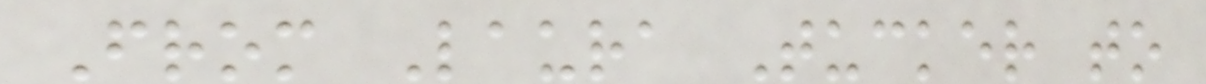From Laura Tucker to
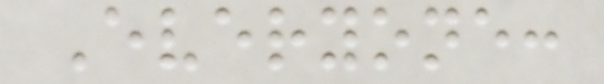Everyone:
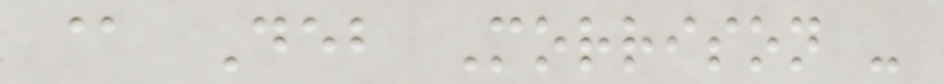@ Deb Morrison -
